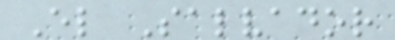El Salvador
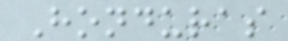Honduras
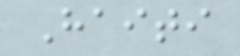Haiti
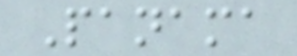Panama
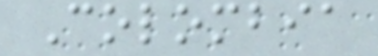Colombia
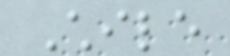Chile
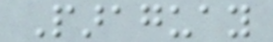Paraguay
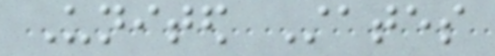United States
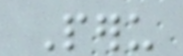Peru
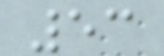53
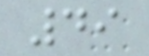49
